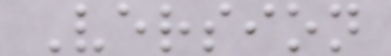Version
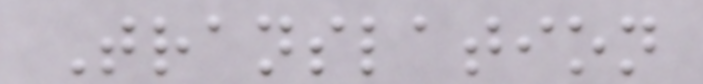Translation
